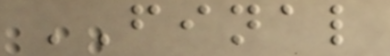FINAL
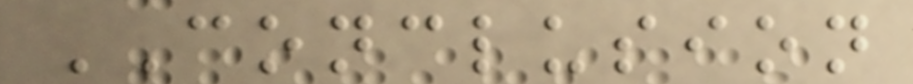CONCLUSION
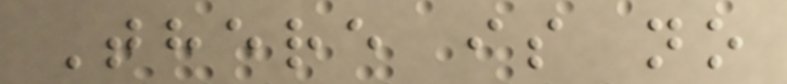There is no
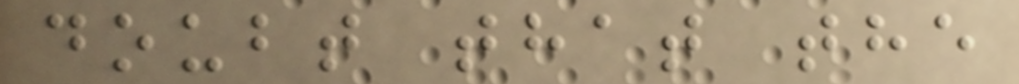doubt that the
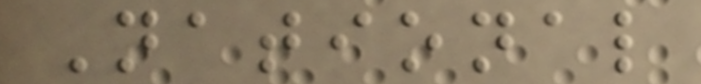National
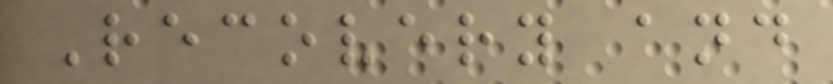Recovery and
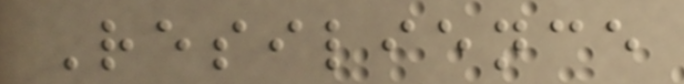Resilience
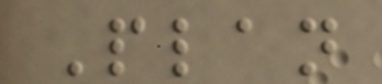Plan
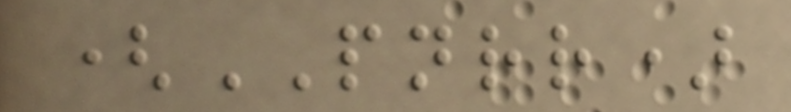(PNRR)
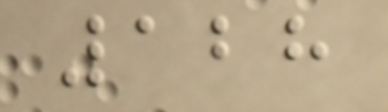128
